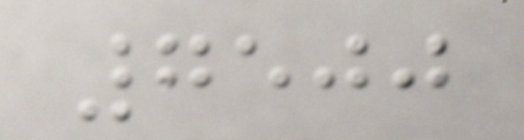7500
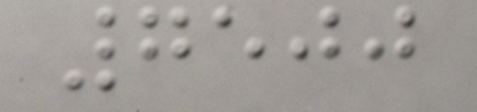7500
